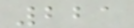221
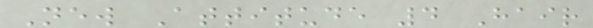New Attitude 4 Hair
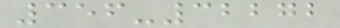356-32272
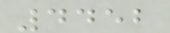4452
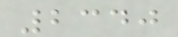2340
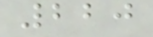220
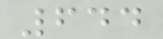644
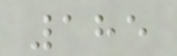185
